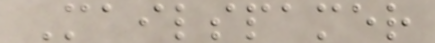Mailspamer
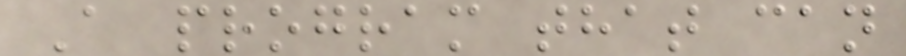A program that can
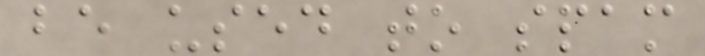be used to spam
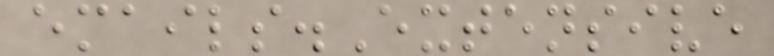emails.Extensive
